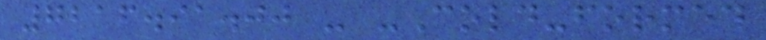7216.91.00 - -Cold-formed
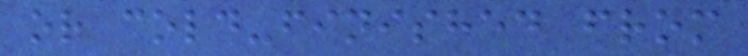or cold-finished from
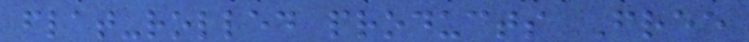flat-rolled products Free
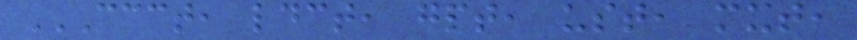CCCT, LDCT, GPT, UST, MXT,
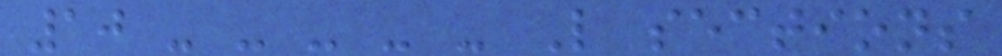10 - - - - - L sections
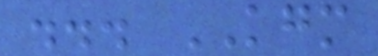... KGM
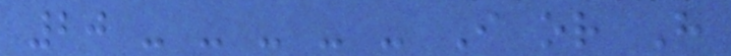20 - - - - - I or H
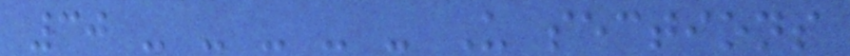30 - - - - - U sections
